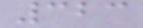323
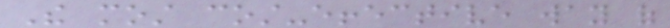The most cost-effective way of
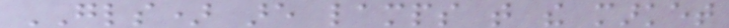GLS) are lamps that the market
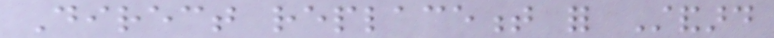Direct replacement for Standard
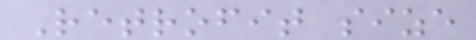Retrofit size
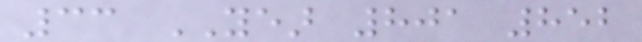33 YEAR 801 852
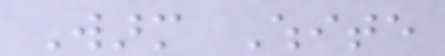Warm White
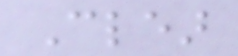Clear
